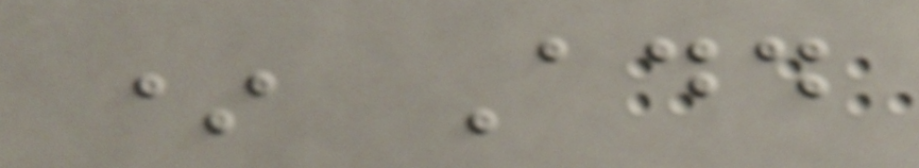* Add
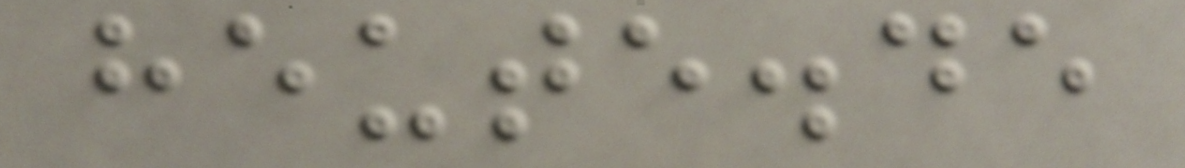heute.de
